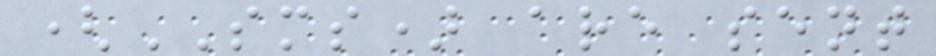(SMS) are sent
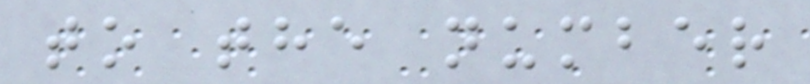to the number
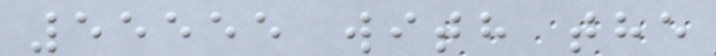55555 with the
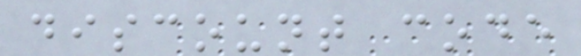discount code
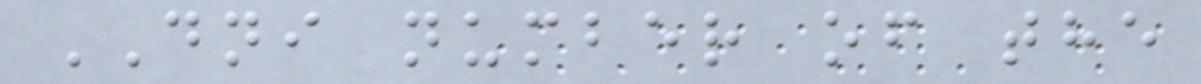DNI number of the
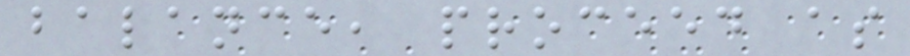balance, proceed as
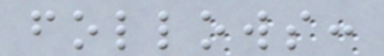follows:
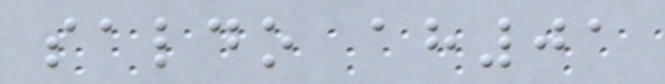saldo ah01
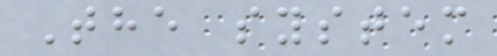The system
